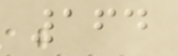164
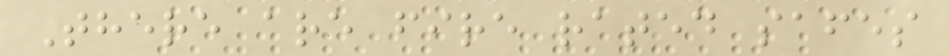There are fire rated safes
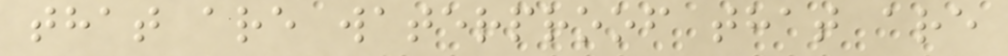that are waterproof that are
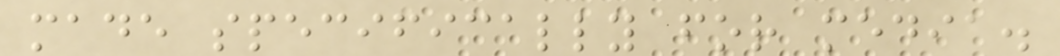made specifically for media.
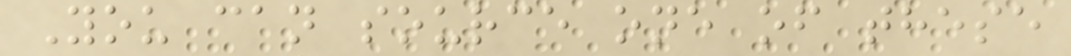You can source one of these
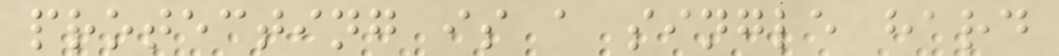protecting is a single hard
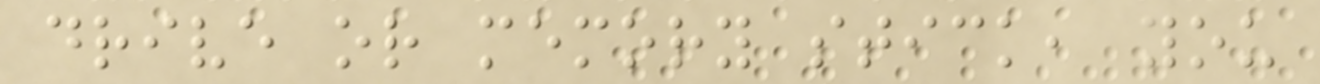drive or memory stick, you
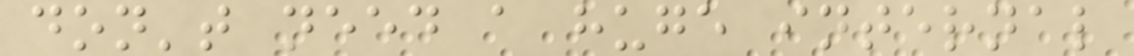don't need a huge internal
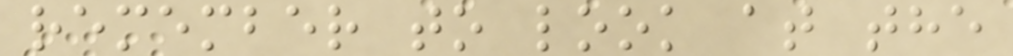remember to look at the
